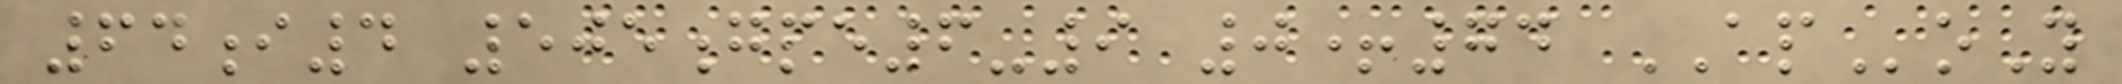64i4 505gpe6-9 0+74 APoY
